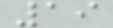19
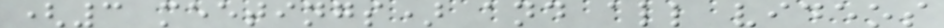(3 meetings) and all videos
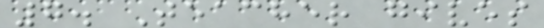7. Teacher gives
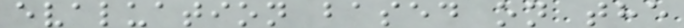evaluation based on the
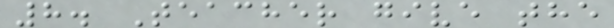8. Teacher give the
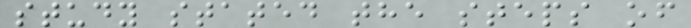study stated the steps of
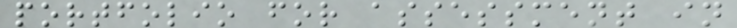portfolio for assessment in
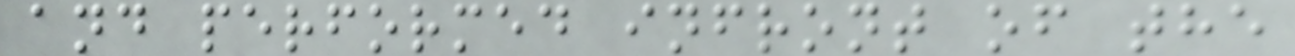and performed infront of the
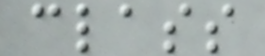class
